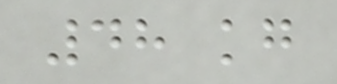48 kg
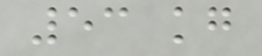53 kg
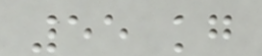55 kg
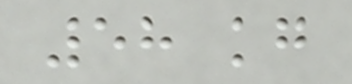58 kg
